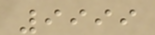9999
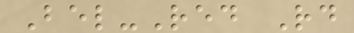Bel-Red Rd
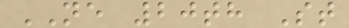NE 20th St
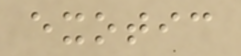exotic
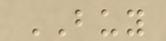BUY
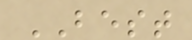BEST
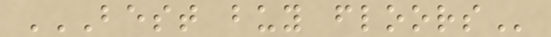BEST BUY FLOORS
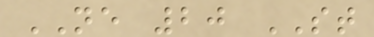NE 20 ST
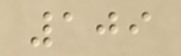109
